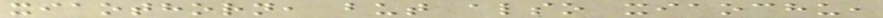xiaothorn, but also xiaochu,
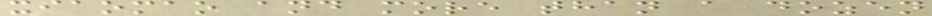xiaomao and more than a dozen
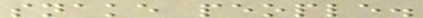snake people.
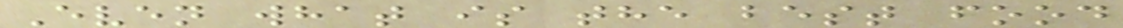Even what is the best food
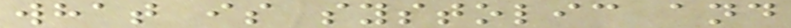what is systolic and
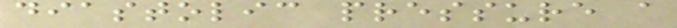diastolic pressure a
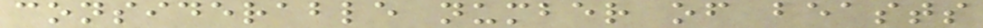considerable number of beasts
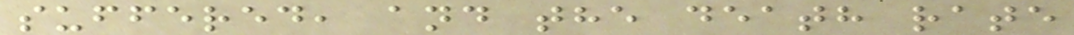suffered, and the death rate
